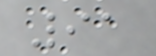91
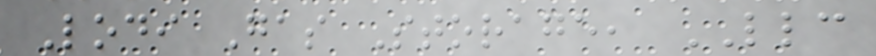Lodi Gas Storage, LLC
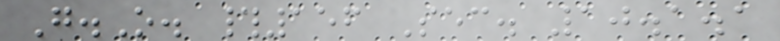G.O. #156 Sec. 10.1.1
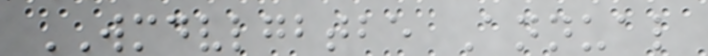WMDVLGBTBE Annual
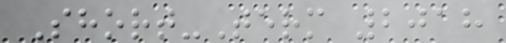Short-Term 2018
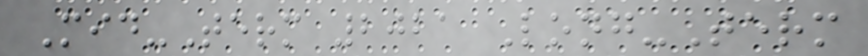Mid-Term 2021 Long-Term
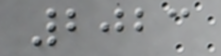2023
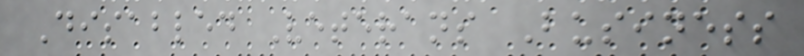Disabled Veterans Business
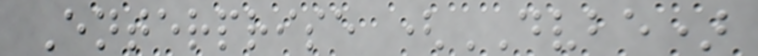Enterprise (DVBE)
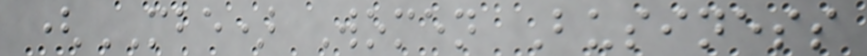(MBE) Women Business
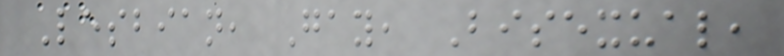Lesbian, Gay, Bisexual,
